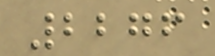2276
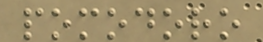pomodoro
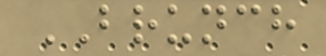BRUNCH
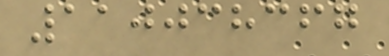110038367
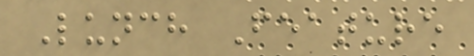Lunch Feature
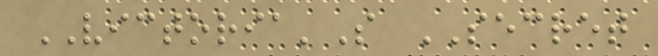VICTORIA'S SECRET
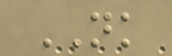NK
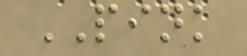PINK
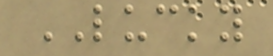LUCKY
